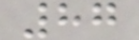87
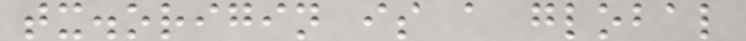tx.origin is a global
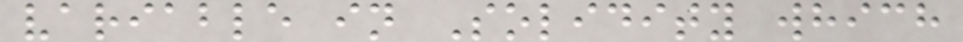variable in Solidity which
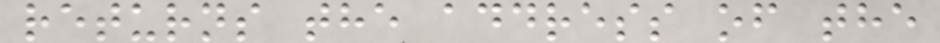returns the address of the
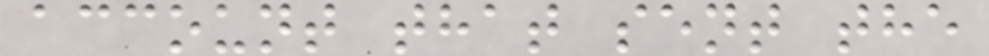account that sent the
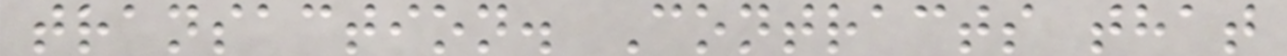transaction. Contracts that
